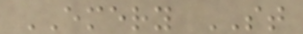EMERY ST
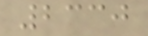2330
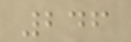246
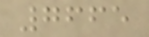7665
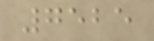7525
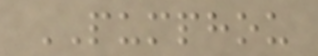PUMPHOU
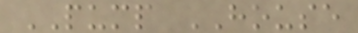PUMP HOUSE
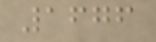1676
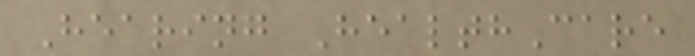Hearing HealthCare
